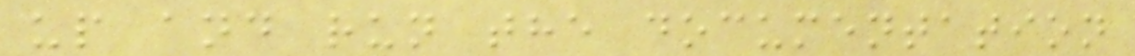up and run the documentation
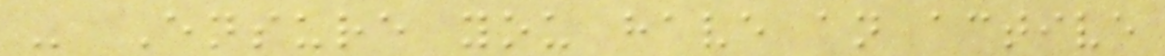- Ensure you have an active
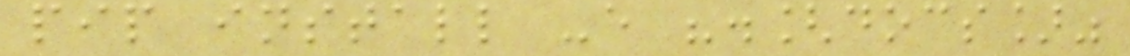pip install -e ".[docs]"
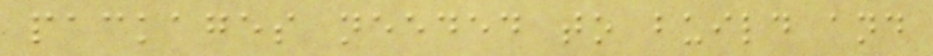packages needed to build and
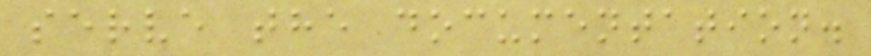serve the documentation.
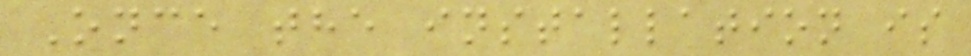Once the installation is
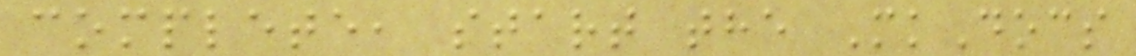complete, start the MkDocs
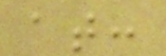at:
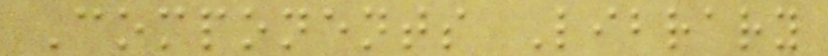Components Library
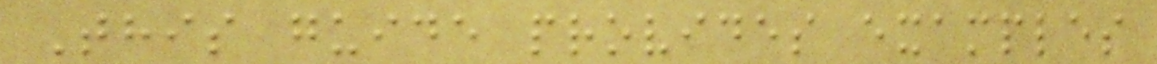This guide provides examples
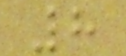8
